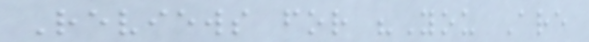Reviews for "You Are
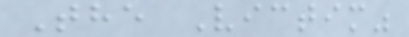The Victim"
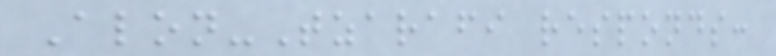Alon-Tzarafi responds:
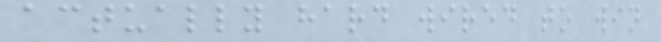actually hard wired to win
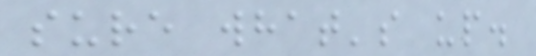sure what's up.
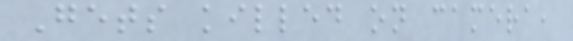Gets killed on camera,
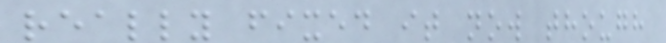really fixed it now though
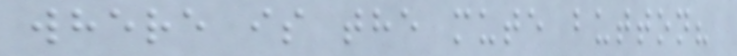where is the mute button?
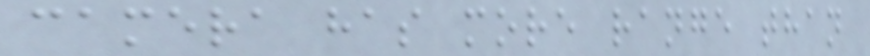camera has more range than
